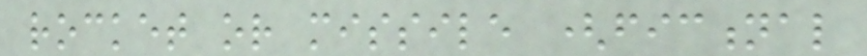rocket or missile (fictional
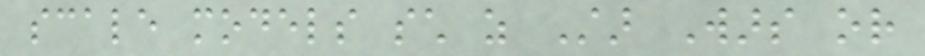scale models such as Star Wars or
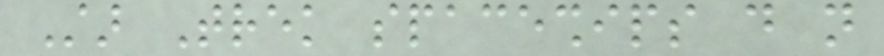Star Trek spaceships do not
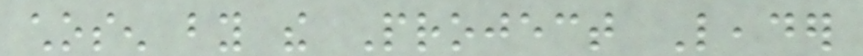chosen by the Project Leader
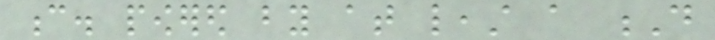c. powered by at least a D
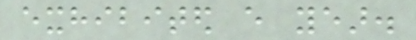exhibited every year.
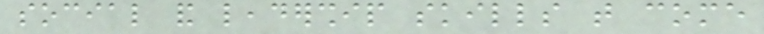social and leadership skills that come
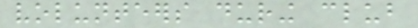volunteers during club
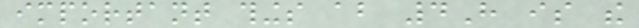important things about 4H is the
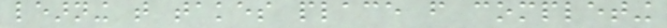learning that takes place from completing
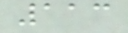113
